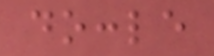doccle
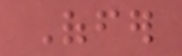Offer
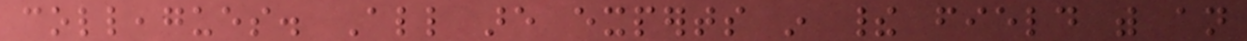colleagues. All are experts in their field with an
